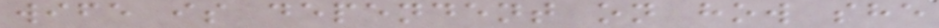wife is dependent on how she
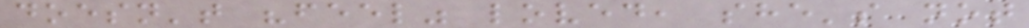doesn't "feel" loved, she's not
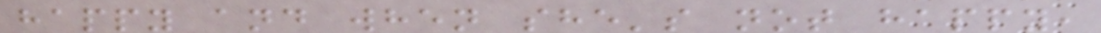happy and when she's not happy,
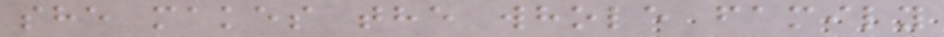she makes the whole family
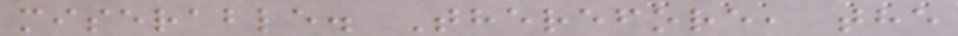miserable. Therefore, the
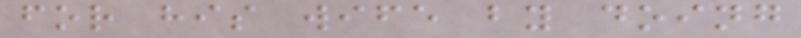for his wife by doing
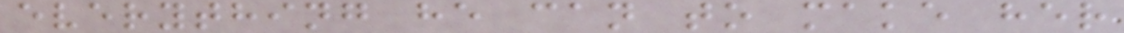everything he can to make her
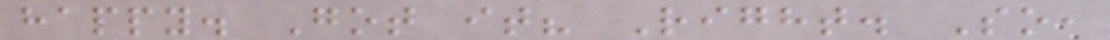happy. Got it? Right. So,
